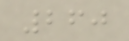260
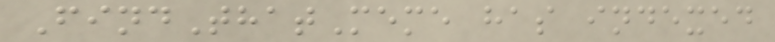FindThatMeme has indexed
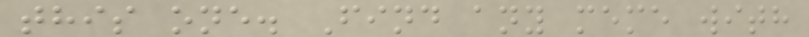this one. Find any meme with
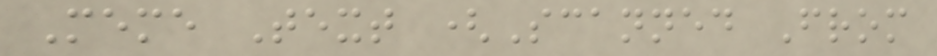Meme Text (Scanned From
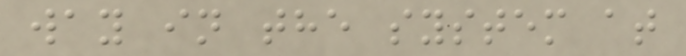way in the system at
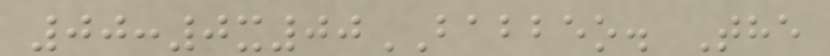00:0x00BABBEO. The
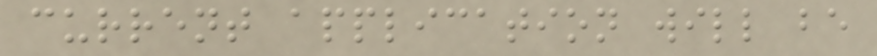current application will be
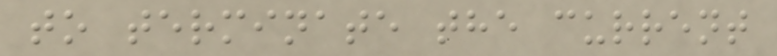to terminate the current
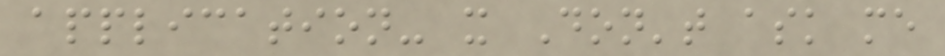application- x Don't ask me
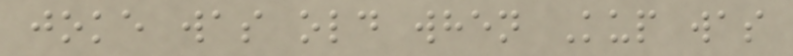joke was old when Kup was
